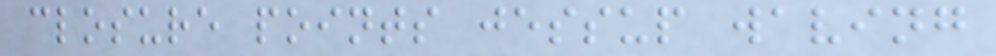closure points jessup waving
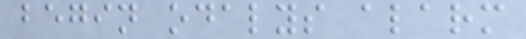begin odalys alarm
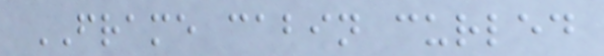FRAME cabin curled
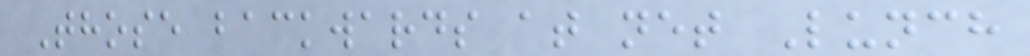Those backwards at net Lunch
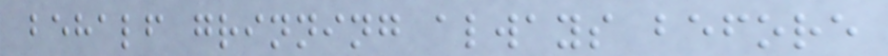behalf grinning always before
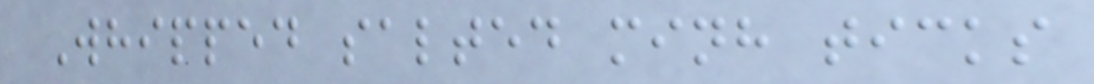Whipped salted minh ticks
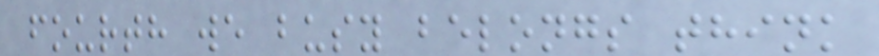fourth we busy belongs think
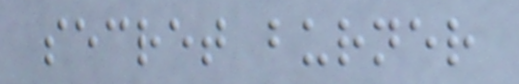secret burner
